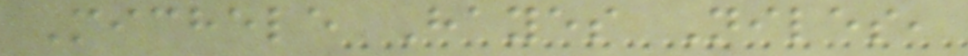Michele Hayes Niles,
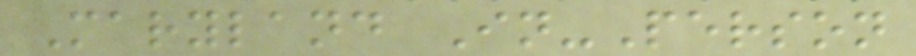Maryland In-Person
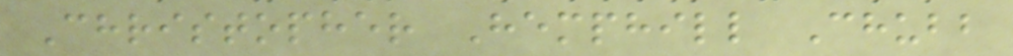Christopher Hemphill Chubb
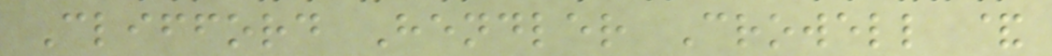Clifford Hendler Crowell &
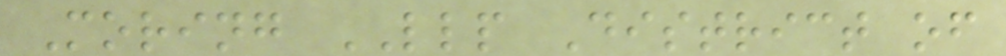Moring LLP District of
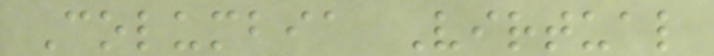Columbia Virtual
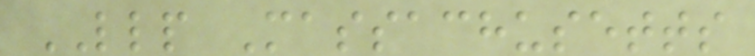LLP Massachusetts
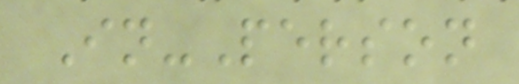In-Person
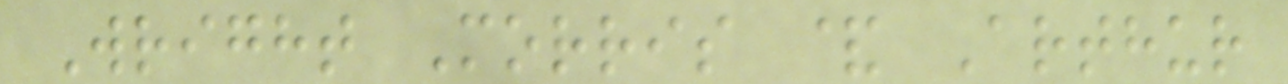Wright Morris & Arthur
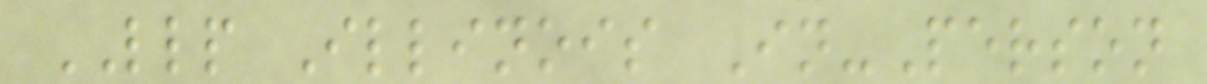LLP Illinois In-Person
